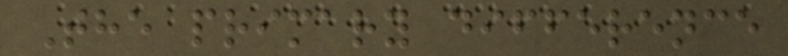The primary difference
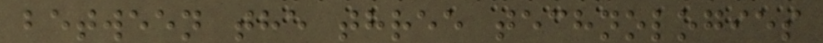between the three technologies
